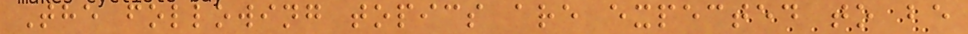The following topics are expected to be
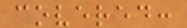covered:
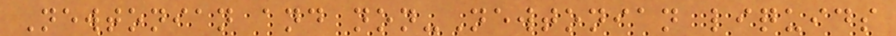Newtonian and non-Newtonian liquids
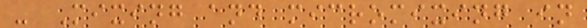- Mixing and micromixing in
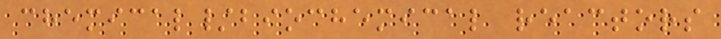chemical/biochemical reactors
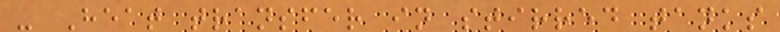- Heat transfer in stirred tanks
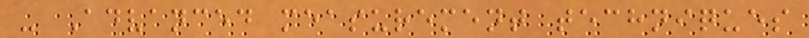- Advanced measurement techniques
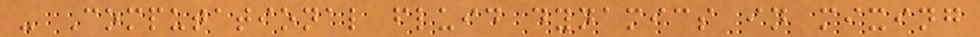- Computational fluid dynamics in mixing
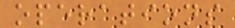operations
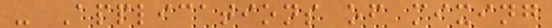- Applications of mixing
